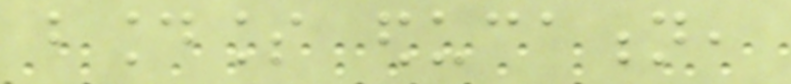boundless education,
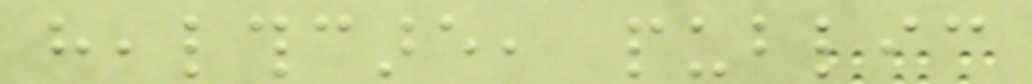healthcare, public
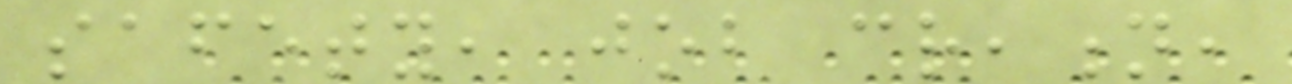safety, job creation,
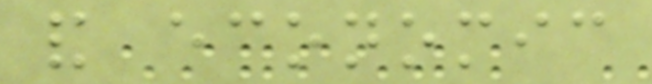and economic
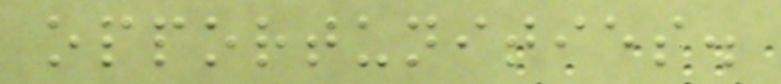opportunities.
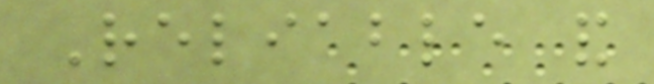Reliable and
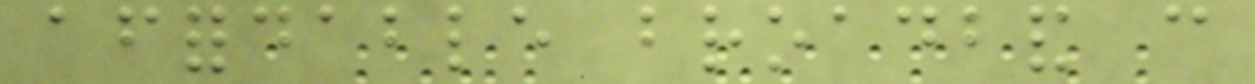affordable broadband can
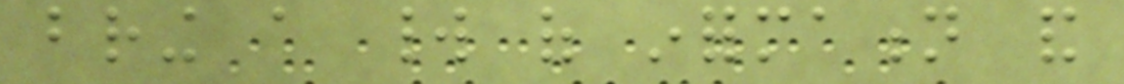bring a world of information and
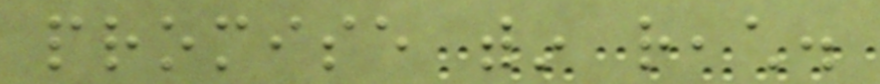promise within reach.
